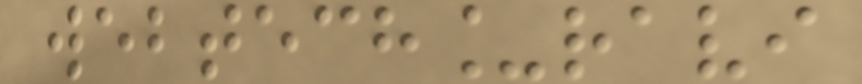webtech_ravi
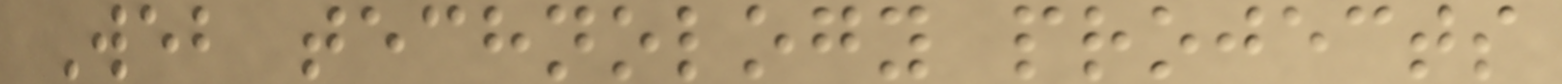Web technology projects
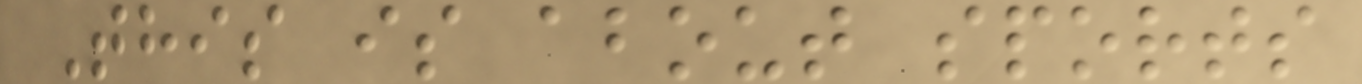This is about sports
